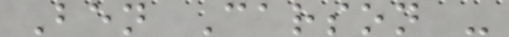Ben Carson -
